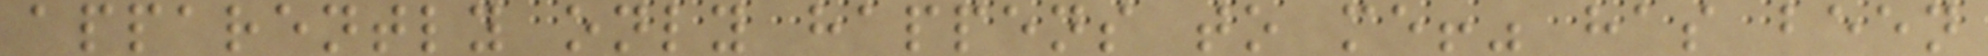apparently only happens to me!" has been
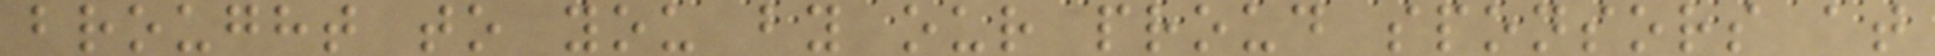brought to you by our proud sponsors at
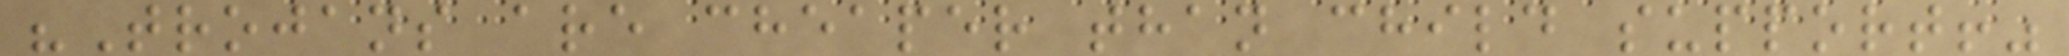"Trojans are cheaper than child support!"
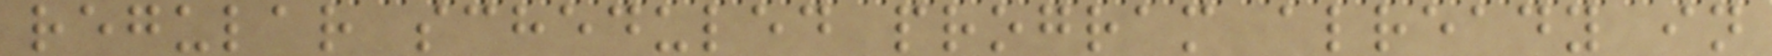regular scheduled program already in
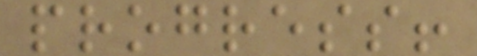progress!
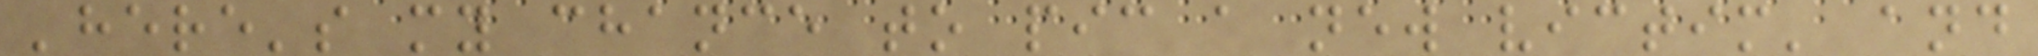'here's my chance to pic a new victim' and
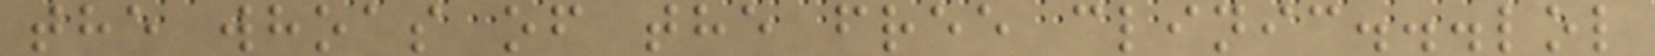the whoas of the free clinic...lol
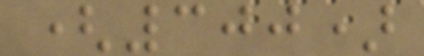(300)
